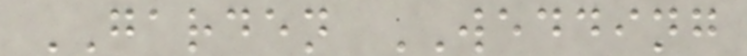GARDEN WEDDING
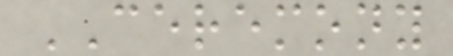CEREMONY
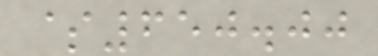$650.00
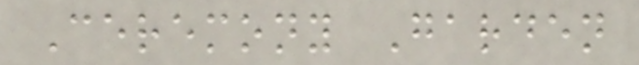Ceremony Garden
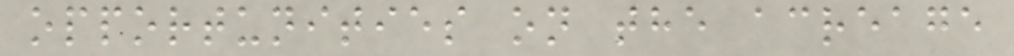opportunities on the acreage
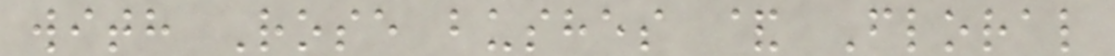with Rose bushes & Floral
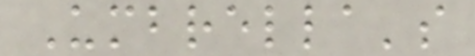Umbrella's
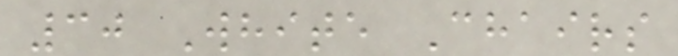30 White Chairs
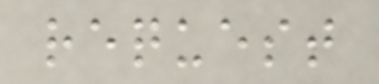request
